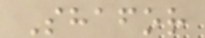Shafor
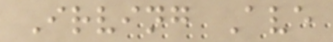Irving Ave
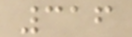316
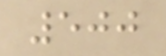500
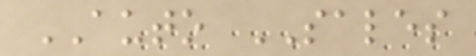AUTO SALES
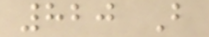820 B
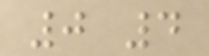0 4
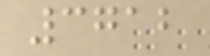3712
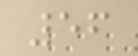56
